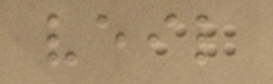veil
